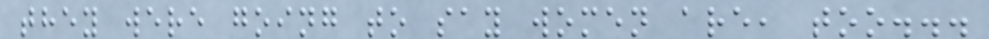they were going to say women are, too...
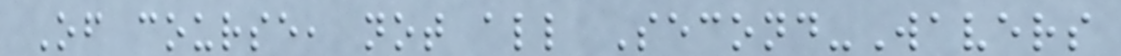Of course, not all Second-Wavers
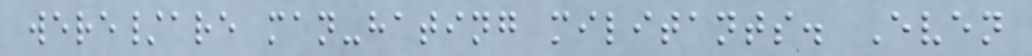were/are man-hating militants. Even
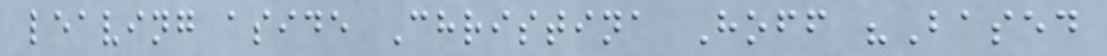leaving aside Christina Hoff "Based
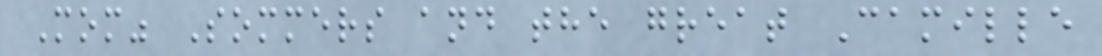Mom" Sommers and the great Camille
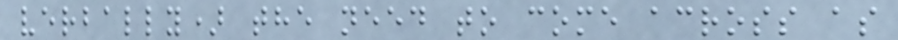verbally) the need to come across as
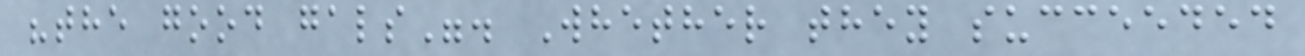"the good gals". Whether they succeeded
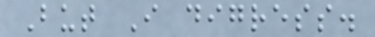But I digress.
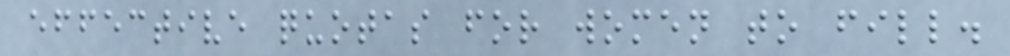effective quotas for women to fill.
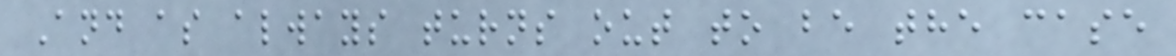And as always turns out to be the case
